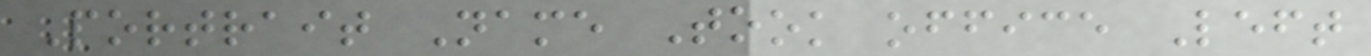Portrait Name Took office Left
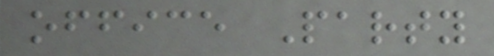office Party
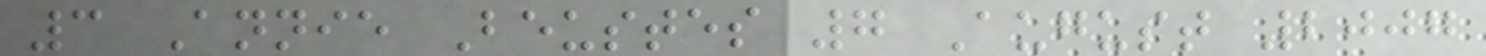3 Annie Beustes 7 August 2007
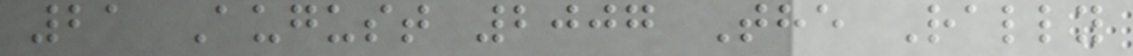21 August 2007 The Rally
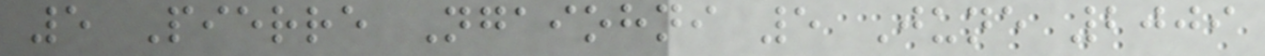5 Pierre Ngaiohni 5 June 2009
